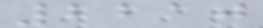2210
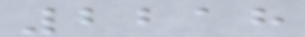2218
